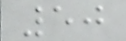50
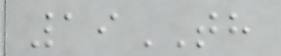19TH
